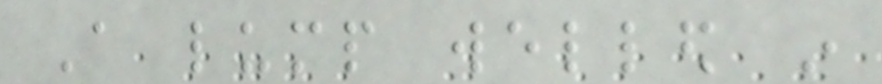A lump welled in
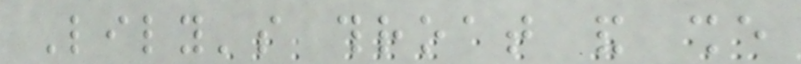Lily's throat and she
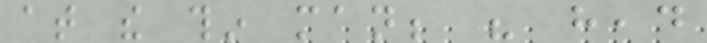at the thin man; his head
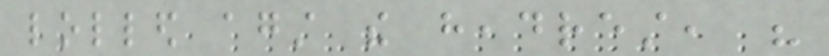lolled against the headrest, his
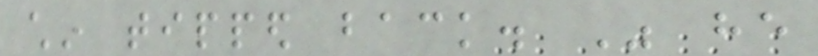chin tipped back. Was he
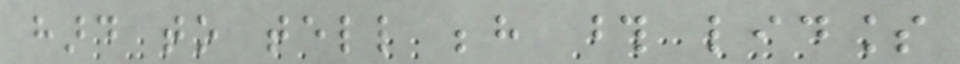hard to tell behind those lidless
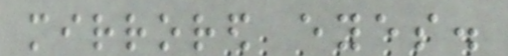mirrored eyes.
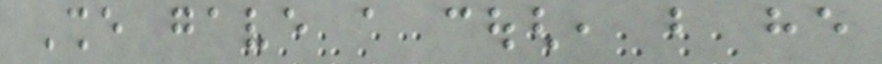She gave a cough, but he
